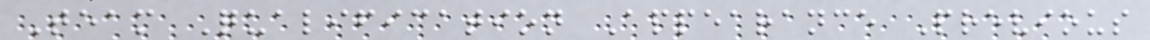Team Qualification Appearance Previous
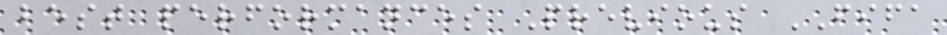best performances Previous FIFA
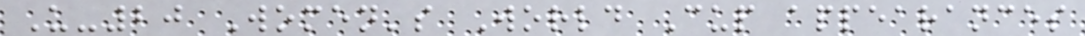U-20 Women's World Cup appearances
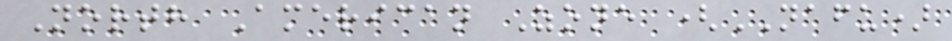North American Zone (NAFU)
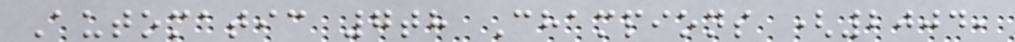Automatic 7th Champions (2004,
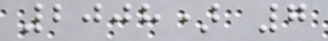2008) 7
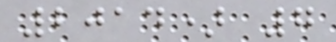2014) 7
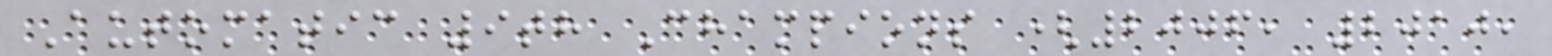Automatic 9th Champions (2006, 2010,
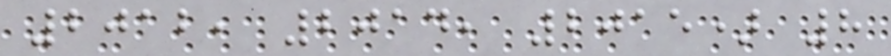2012, 2014, 2015) 8
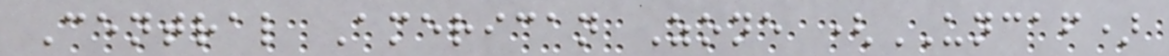Central American Zone (UNCAF)
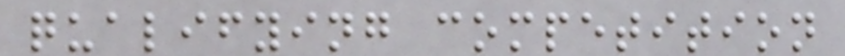qualifying competition
